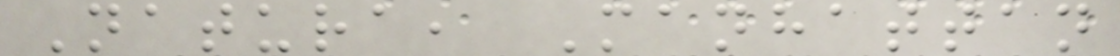Natura, Manhattan
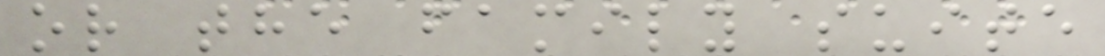or the family suite
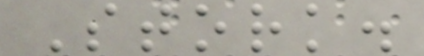Stork.
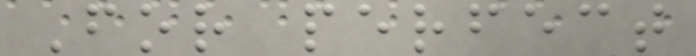For perfect
